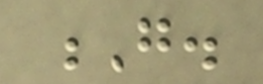G.
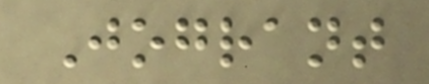Jogrant
